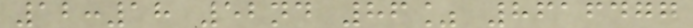12:18 52nd 86% 8616477
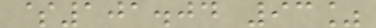$101.04 93%
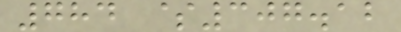784 $307.12
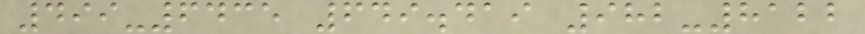499-6435 649.419 982-8122
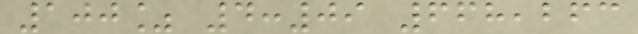100% 4:09 668,263
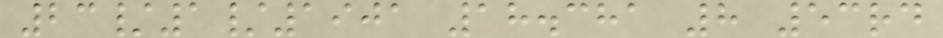23/1/1901 18.381 8 53rd
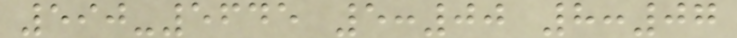590-5645 5:00 8:07
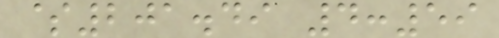$201.49 4:59
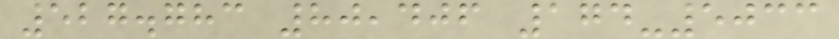527.783 80,406 174-5033
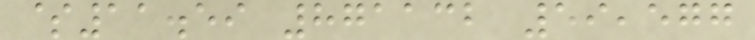$11.59 871132 59,577
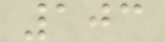103
